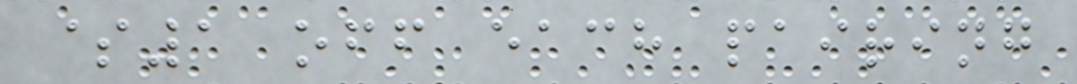$1 off each pairing
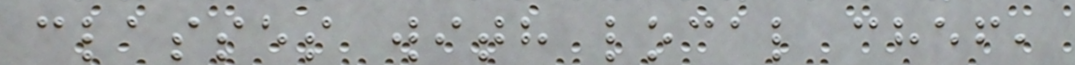classes with local chef,
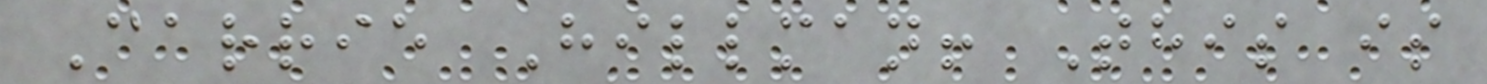Carrie Hillman! This is
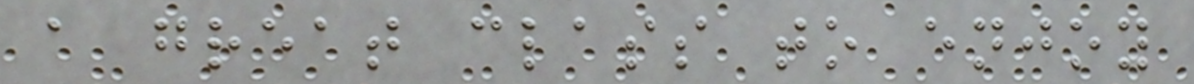a great class to enjoy
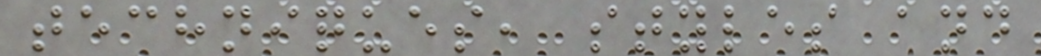techniques, styles and
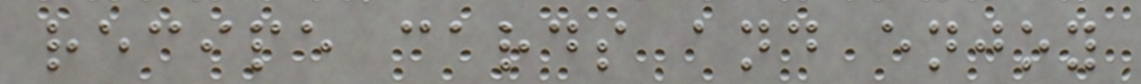recipe cards and enjoy
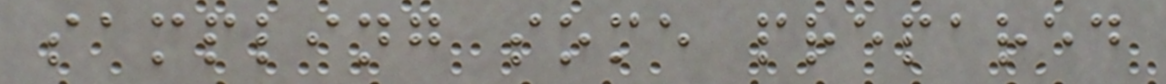sampling some prepared
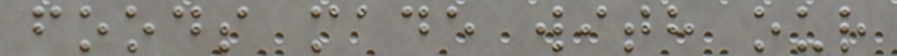foods made with our
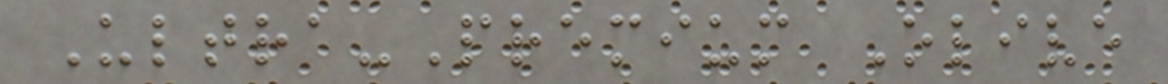Ultra-Premium Olive
